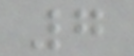7
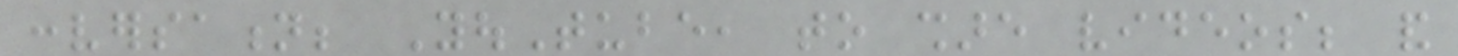conversation; YouTube, to share videos; and
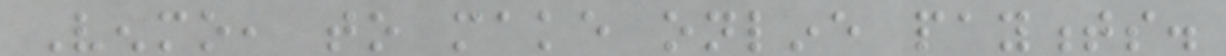Venmo, to make online payments.
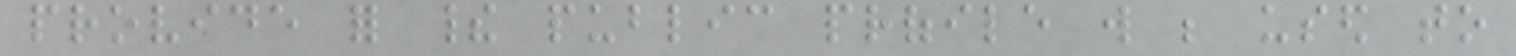provide for their public profile will be used to
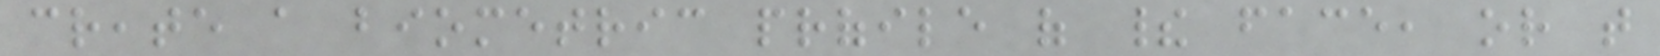create a biometric profile of their face, or that
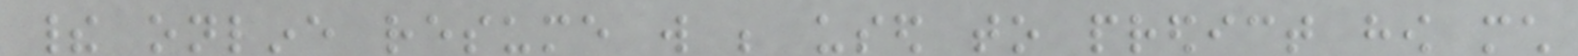their online resume will be used to predict how much
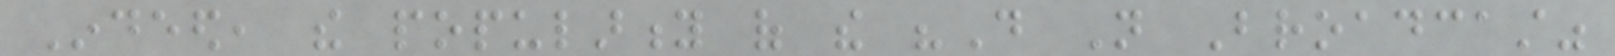Indeed, the popularity of the "Do Not Broadcast"
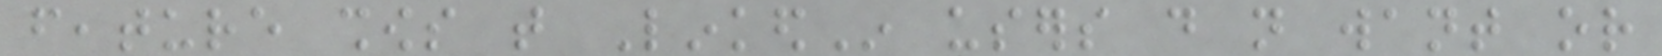feature shows that LinkedIn users do not want or
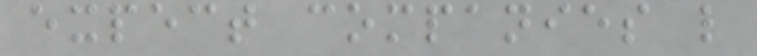expect companies like
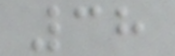38
